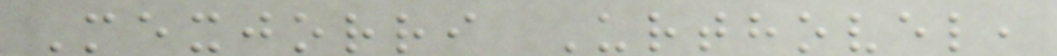Mexjorri Urthovel,
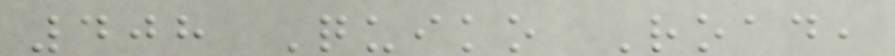408 Quiko Road,
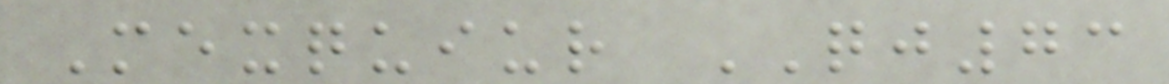Mexquiur QJ73
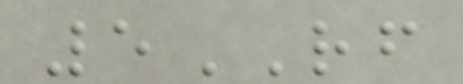5RF
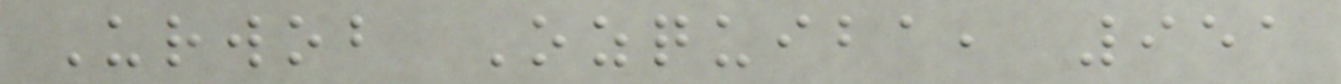Urwob Ozquiba, 951
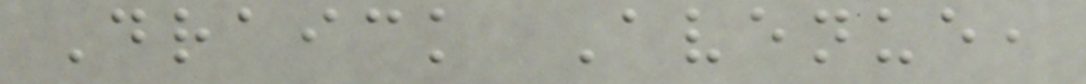Draick Avenue,
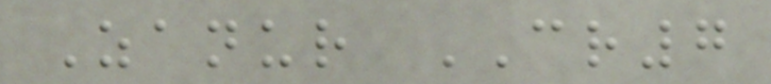Zanur CR7
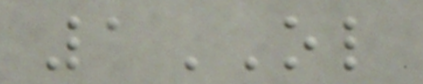1OL
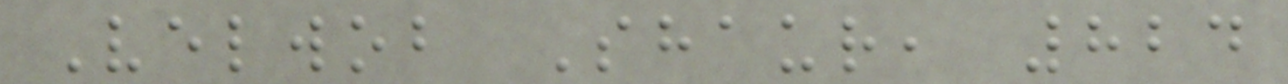Velwob Shaur, 824
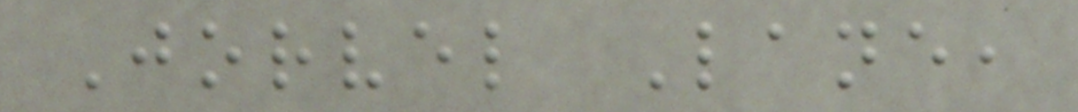Jorvel Lane,
